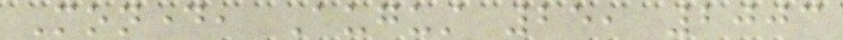Monday, August 25, 2003
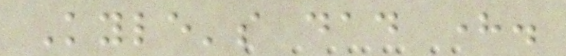Kyle's dad here.
